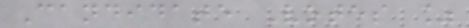Candidate Votes %
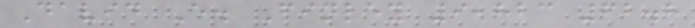David E. Finley 9,823 62.8
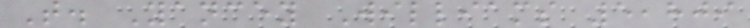T. Yancey Williams 5,809
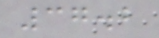37.2
